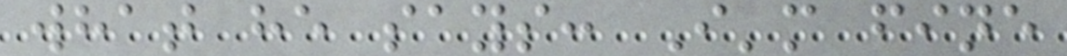what he says: I'm fine
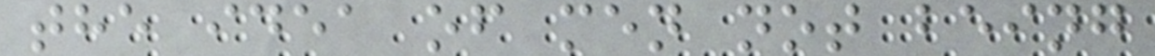the idea of men not being
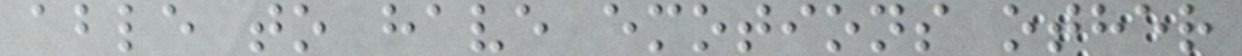able to have emotions other
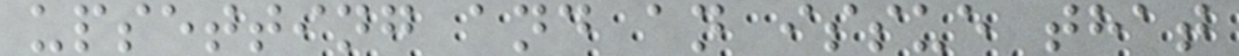upsetting and an issue that
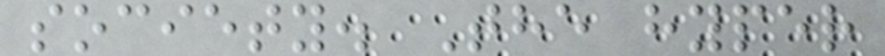society. The hyper
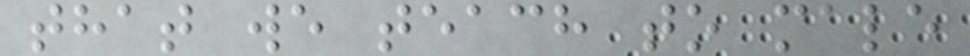that we teach to male
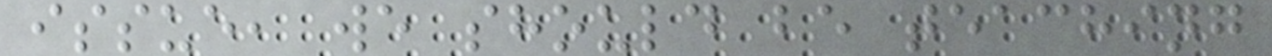issue, we should be teaching
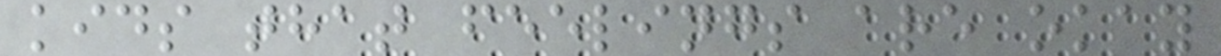kids that feelings are okay
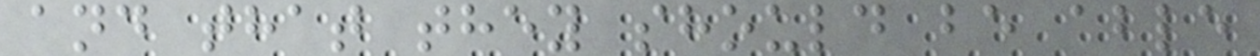and that they should be able
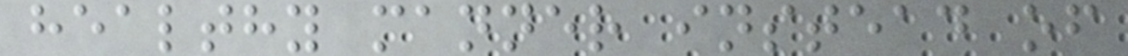healthy manner instead of
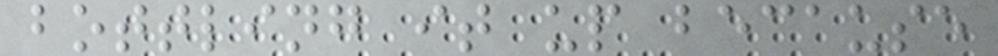bottling it up because
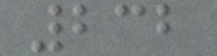232
